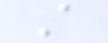A
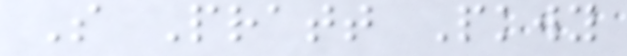S Pratt Pkwy
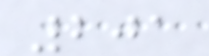201
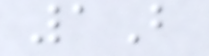1B
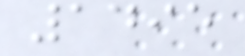1495
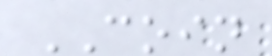COIN
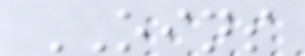OINS
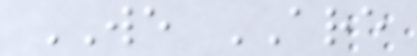WE ARE
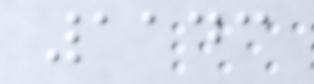1143
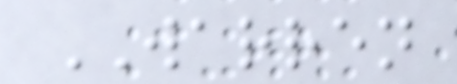WARREN
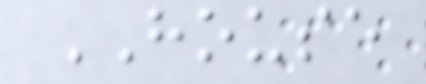HOUSE
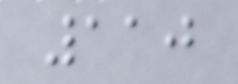110
